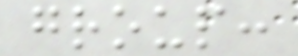group:
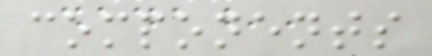components
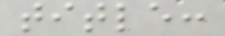title:
